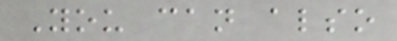You can also
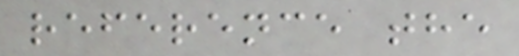reference the
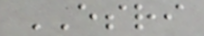ESRI
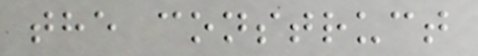the construct
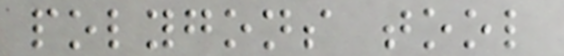polygons tool
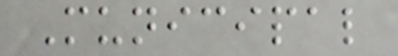Municipal
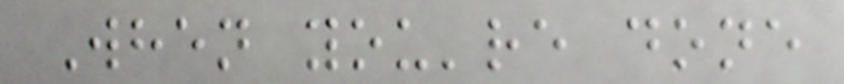When you're done
